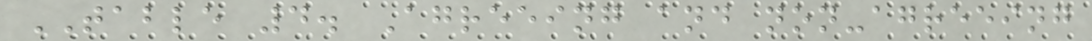TABLE 4. Agreeing and non-agreeing
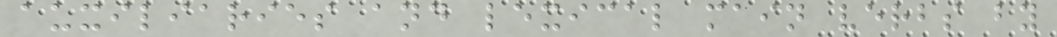auxiliaries and lexical main verbs by
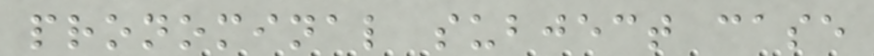pronominal subject case
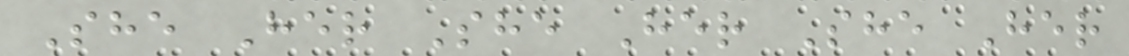She Her She Her She Her
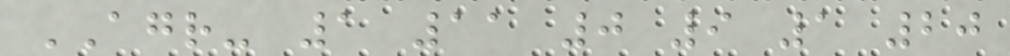AGR- 1 11 0 9 1 20
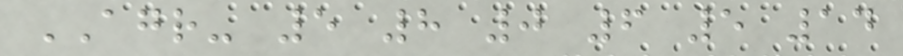AGR- 5 8 0 6 5 14
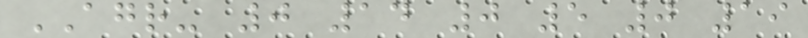AGR- 0 14 0 5 0 19
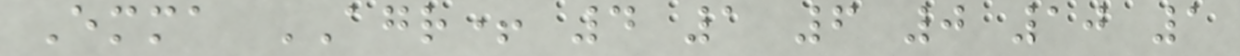Emma AGR+ 4 1 6 0 10 1
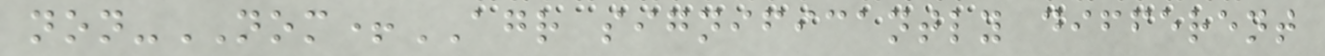non-NOM+AGR significantly different
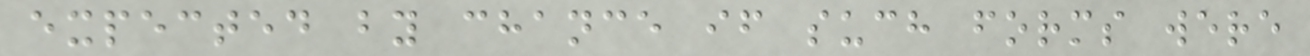expected by chance if such forms were
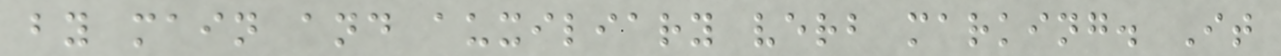by main and auxiliary verb marking. It
